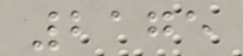2175
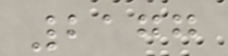2177
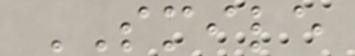SMILE
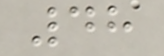48
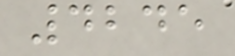4245
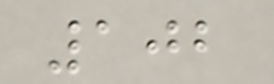102
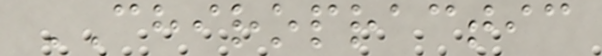CHIROPRACTIC
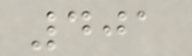401
